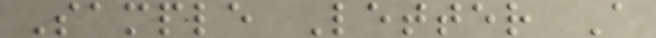Sample Letter A
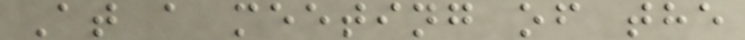At a meeting of the
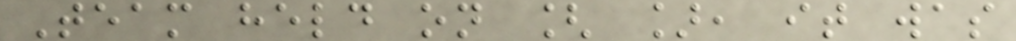Team held on [ ], it was
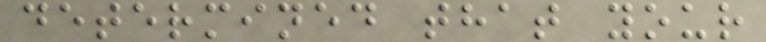determined that your
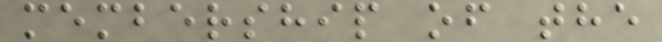membership of the
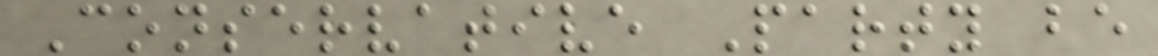Conservative Party be
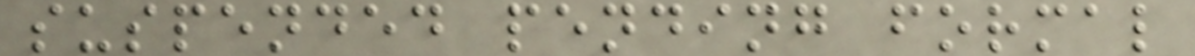suspended pending formal
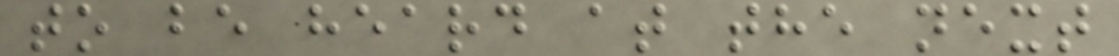to be heard at the next
